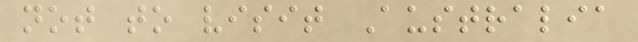not to visit Australia
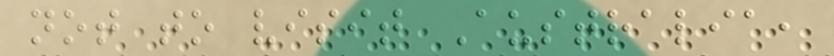not to visit Australia,
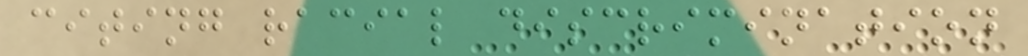citing racial discrimination
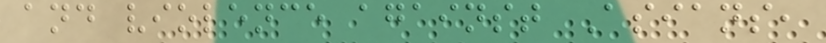and violence against Asians,
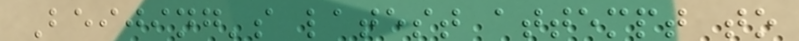Beijing's latest attempt to
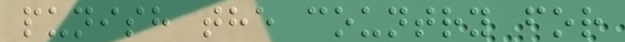punish the country for
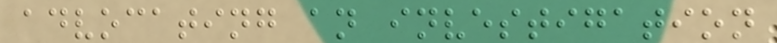advocating an investigation
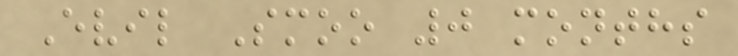Evil Smoo 0 months
